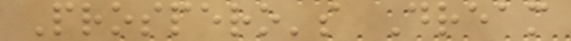Prospero's Dream
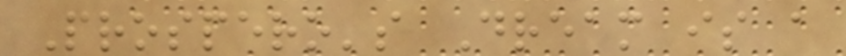Prospero's Dream is a
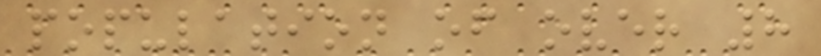population of over 8
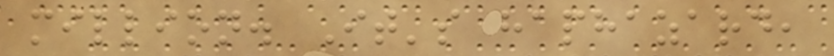million. It's haphazard,
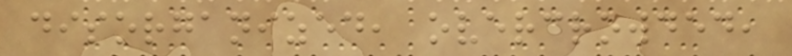disorganized, overcrowded,
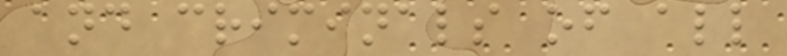and criminals of all
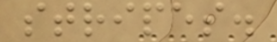stripes.
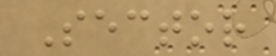Sector
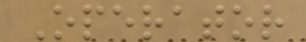Operator
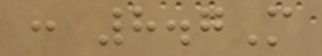: 8.7M
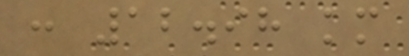: 12.98 km
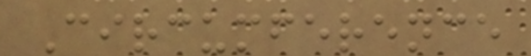Circumference
